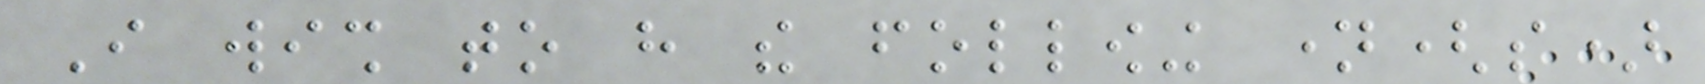I wish to have the following name(s)
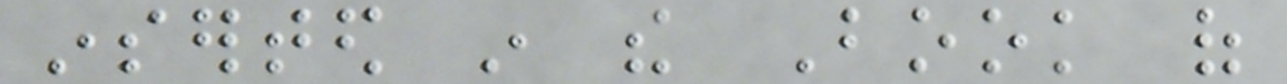inserted in the Book of
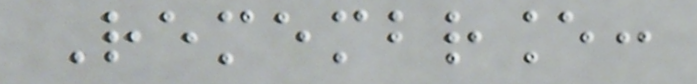Remembrance:
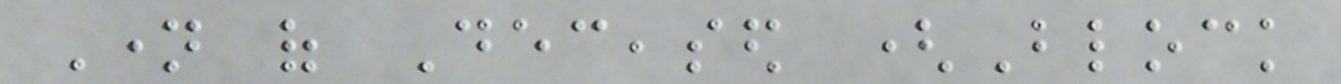Name of Deceased (Block
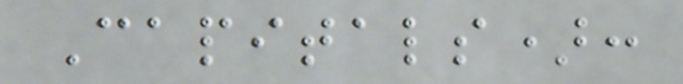Capitals):
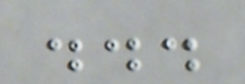...
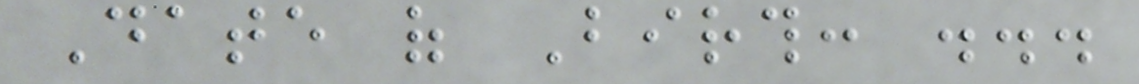Date of Birth: ...
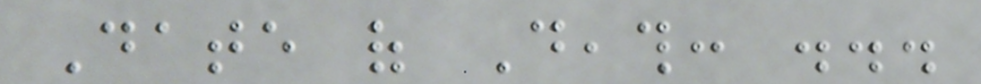Date of Death: ...
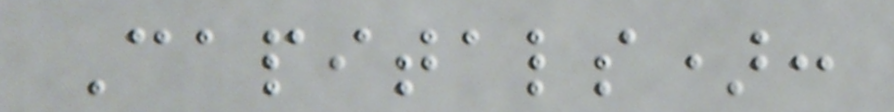Capitals):
